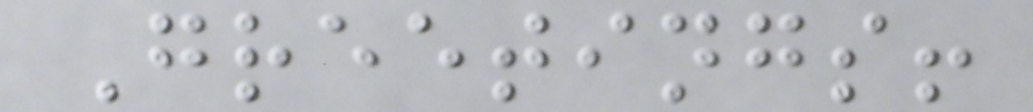Greetings!
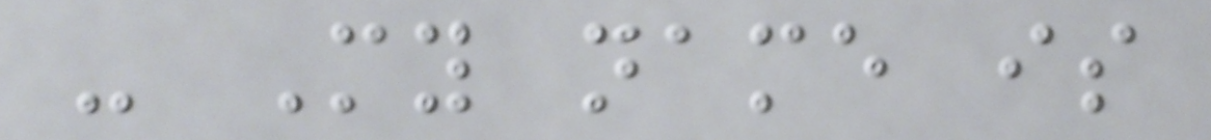- My name is
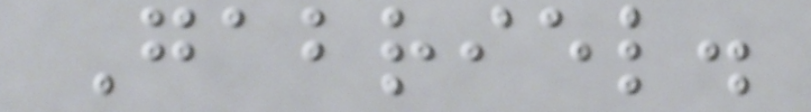Gabriel.
